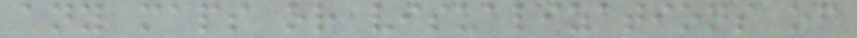any maps or visualizations of
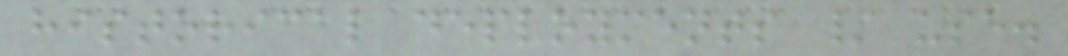historical deployments / use.
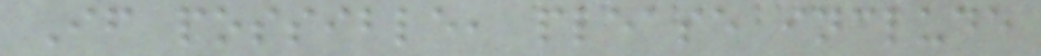If possible, please include
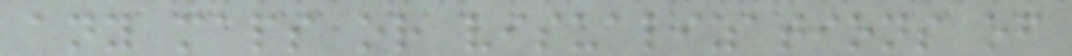any maps or visualizations of
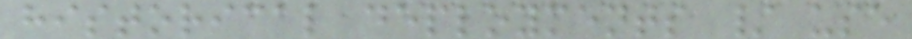historical deployments / use
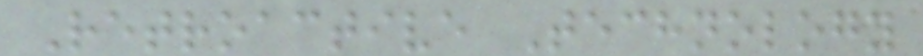Retroactive Technology
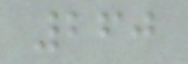260
